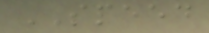SPEED
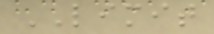LIMIT
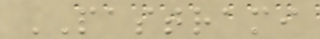PASTRAMI
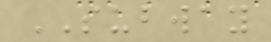SUBWAY
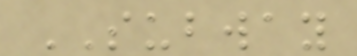SUBWAY
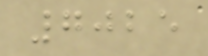7025
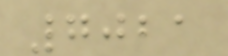7021
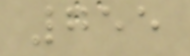755
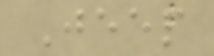Jeep
